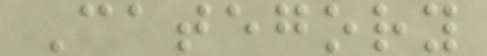Category
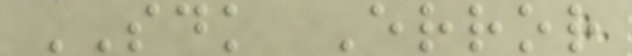SDK Error
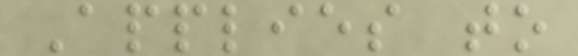Applies to
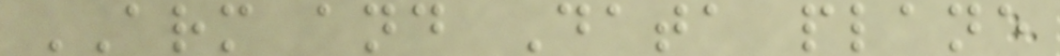ARM and Data plane
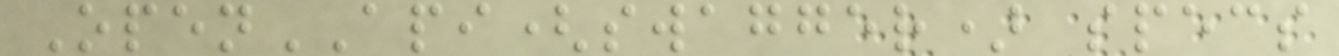OpenAPI(swagger) specs
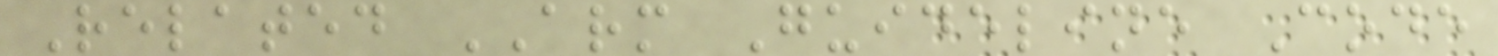Related ARM Guideline Code
